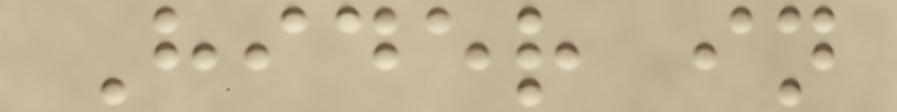Hider in
